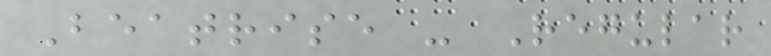Beatrise - Regular
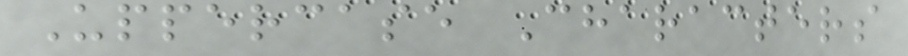Uppercase Characters
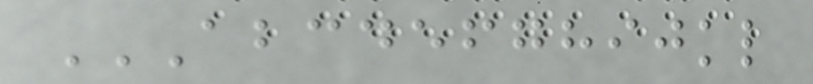ABCDEFGHIJKL
